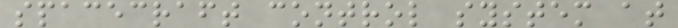spacecraft control system at
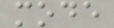mode
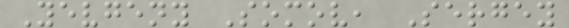Yevgeny Somov, Sergey
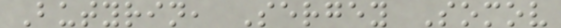Butyrin, Sergey Somov
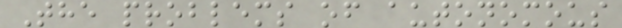The problems of autonomous
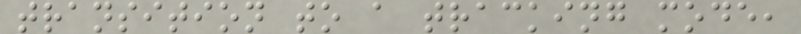transition to a tracking mode,
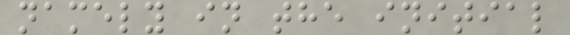namely in the initial
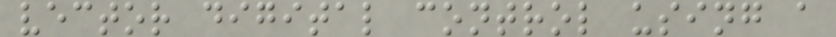vector digital control using a
